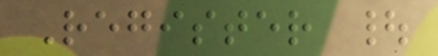Register |
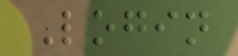Login
